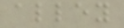alley
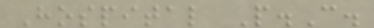Hospital P.C.
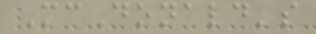McDonald's
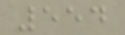554
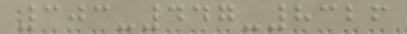303-447-8326
